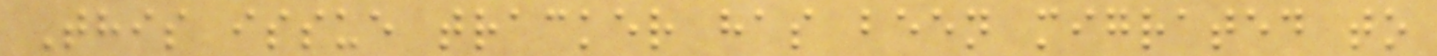This issue tracker has been migrated to
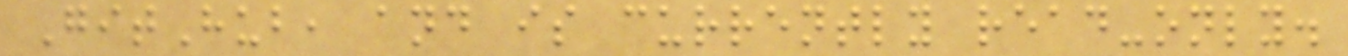GitHub, and is currently read-only.
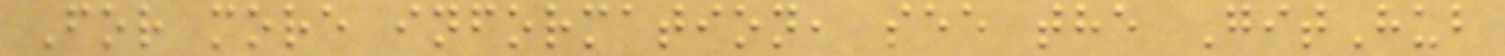For more information, see the GitHub
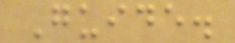Guide.
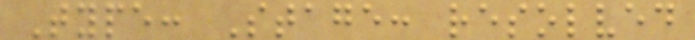Type: Stage: resolved
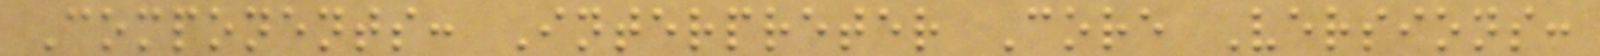Components: Interpreter Core Versions:
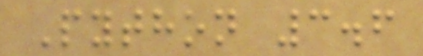Python 3.6
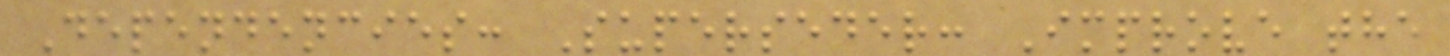Dependencies: Superseder: Improve the
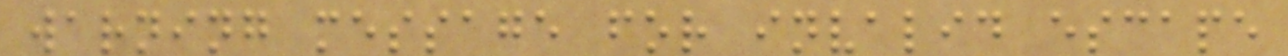warning message for invalid escape
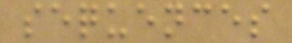sequences
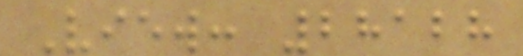View: 28128
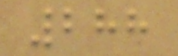288
